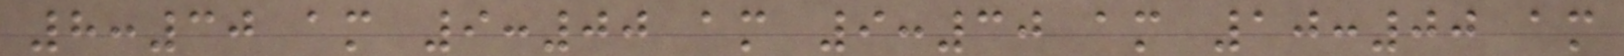8:30 am 9:00 am 9:30 am 10:00 am
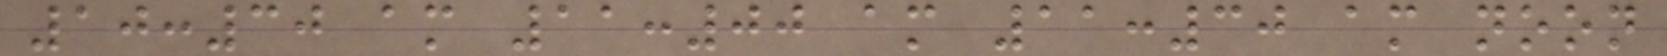10:30 am 11:00 am 11:30 am noon
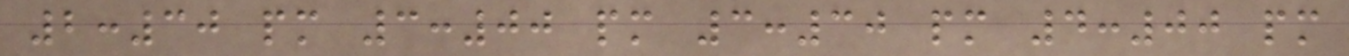2:30 pm 3:00 pm 3:30 pm 4:00 pm
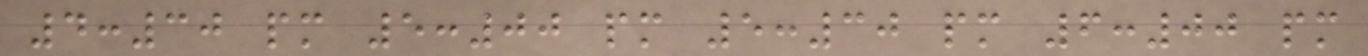4:30 pm 5:00 pm 5:30 pm 6:00 pm
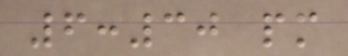6:30 pm
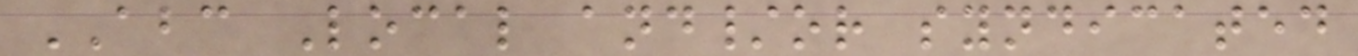ABC Local and/or syndicated
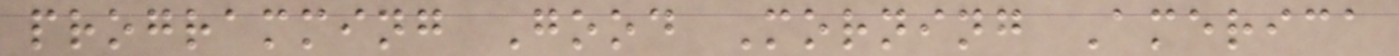programming Good Morning America
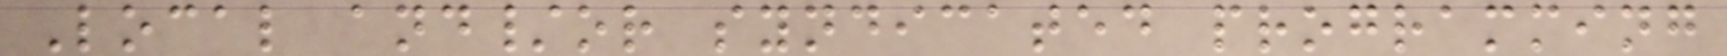Local and/or syndicated programming
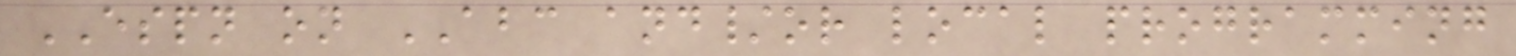ESPN on ABC and/or local programming
